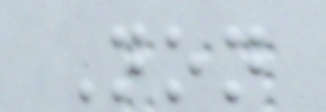Non
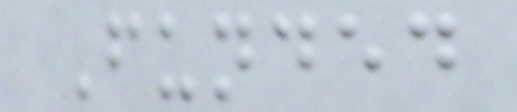Funded
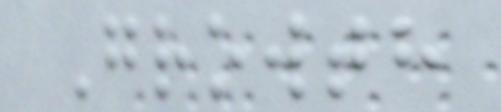Growth
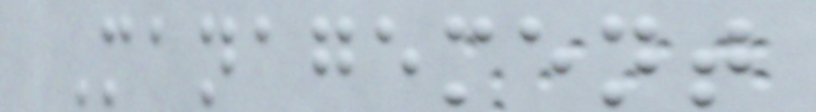Management
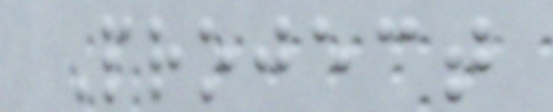Project
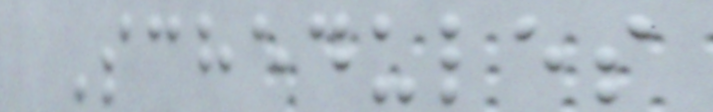Schedules
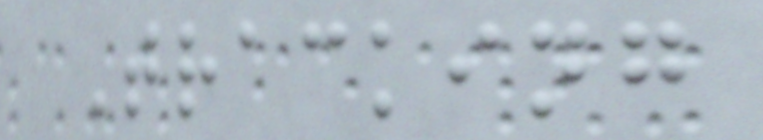Tracking
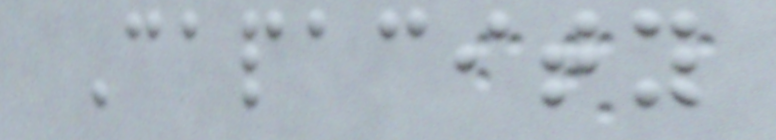Capacity
